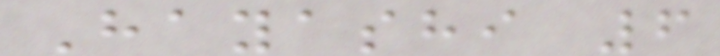Hayashi 6
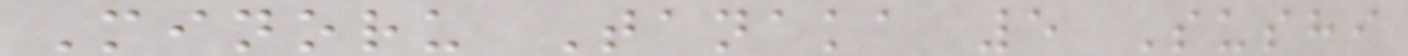Minoru Tanaka 5 Sushi
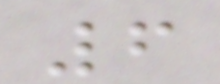6
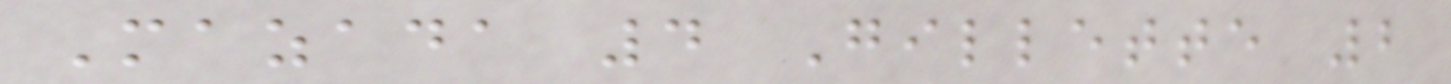Mazada 4 Gillette 2
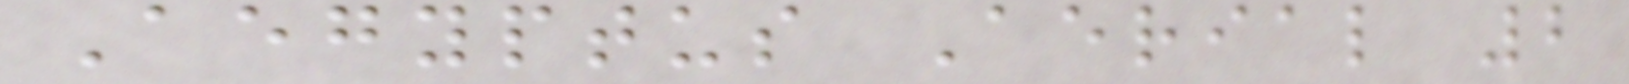Aegyptus Aerial 2
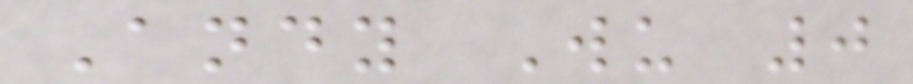Andy Wu 0
